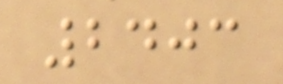2403
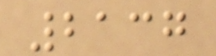2137
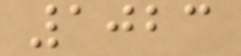1023
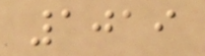1019
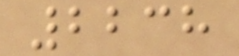2238
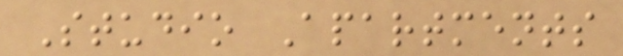Studio Apartments
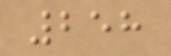258
